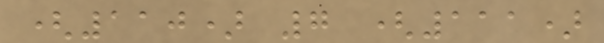(110) 7 (111)
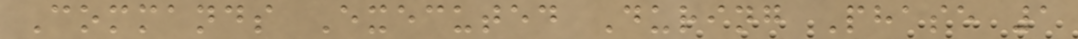Commands Executed During Phase 1
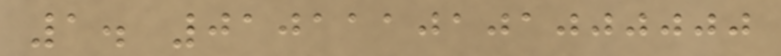1. 0101110101000000
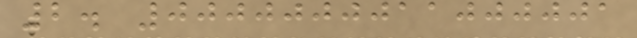2. 0000000011000001
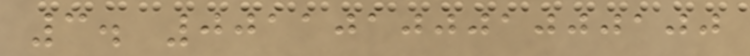3. 0011010001000100
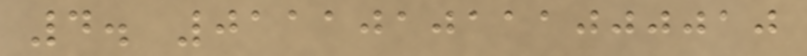4. 0111010111000010
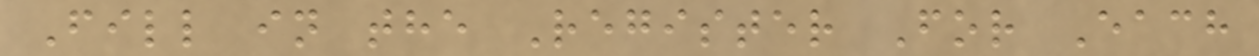Fill in the Register For Each
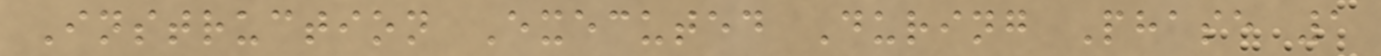Instruction Executed During Phase 1
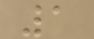1
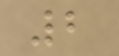2
